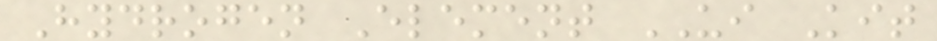Hydrogen Element UI Kit
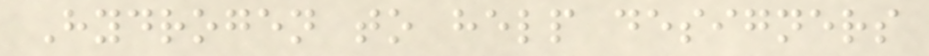Hydrogen to help designers
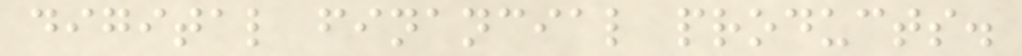digital financial products.
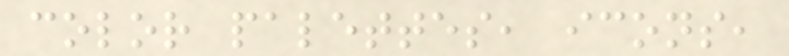color palettes, icons,
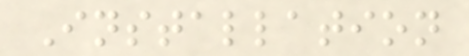Installation
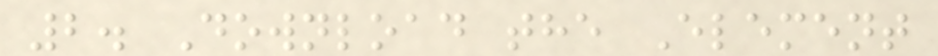2. Download the Element
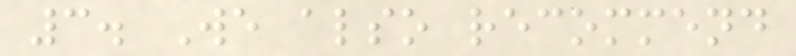3. We also recommend
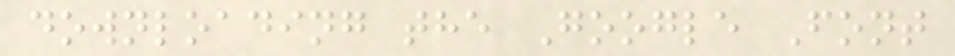downloading the Google Font
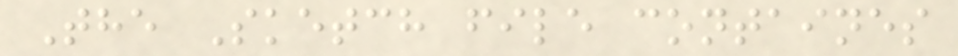The Sketch file containes
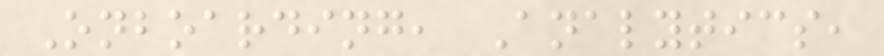Onboarding, Analytics,
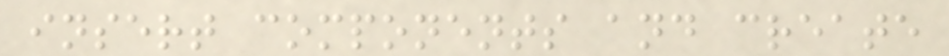insert components and create
